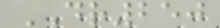DR250
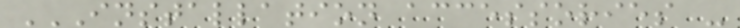INSTALLATION ACCESSORIES -
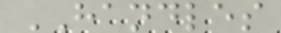HANDLES
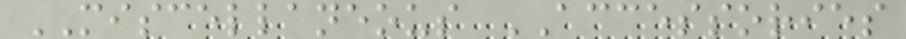MISCELLANEOUS ACCESSORIES
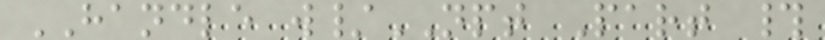HANDLE w/NPT Part #
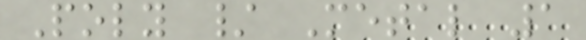Poly / Metal 1
